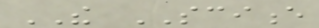THE SCIENCE
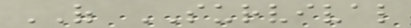OF SURVIVAL
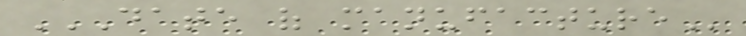DATE OF MANUFACTURE
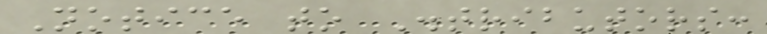Notice to Distributors:
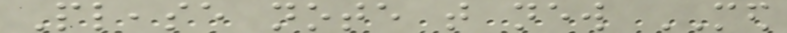Please note that new MED
